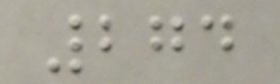274
